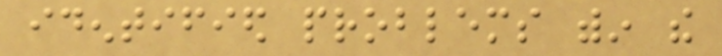identified problems within the
